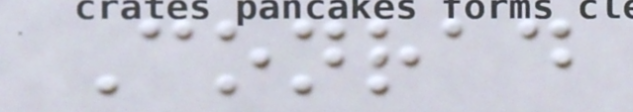Conrad
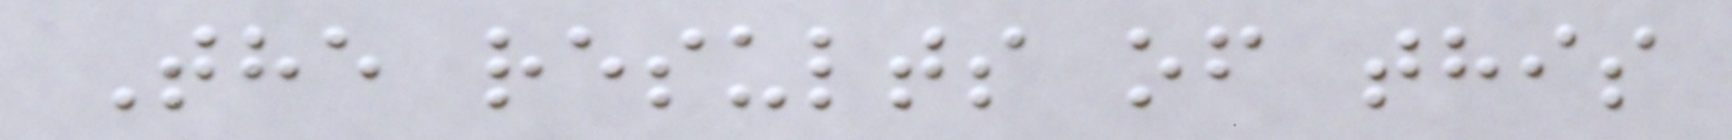The results of this
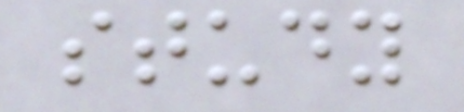study
